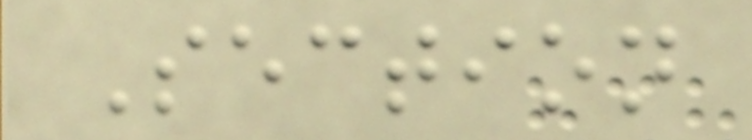Section
